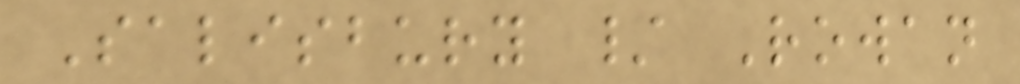Salisbury / Rowan
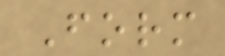Form
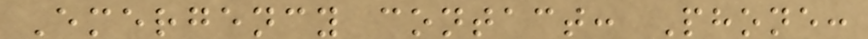Emergency contact: Phone:
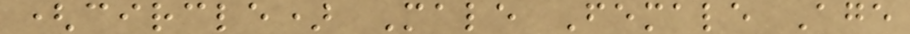(circle) Male Female Age
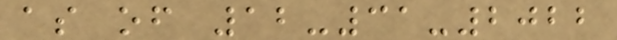as of 12-31-2022
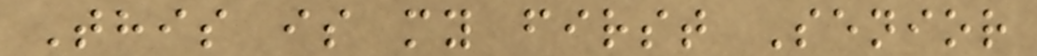This is my first Senior
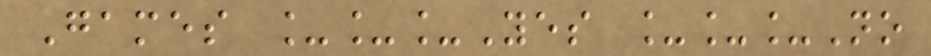Games ___Yes ___No
